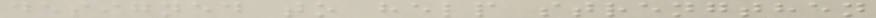designed to help strengthen
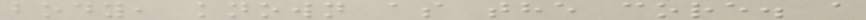body, known as the core. a
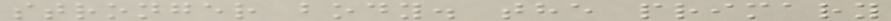stronger body. the primary
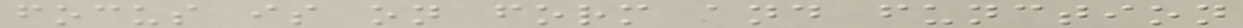focus is on form and function
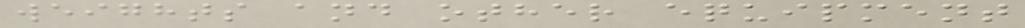weights and other equipment
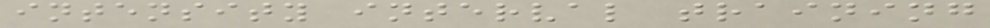intensity interval training
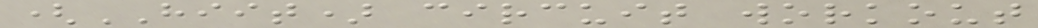(HIIT) circuit workout
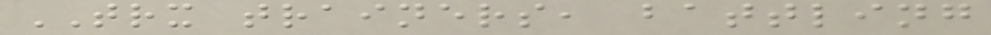TRX trainers, battling
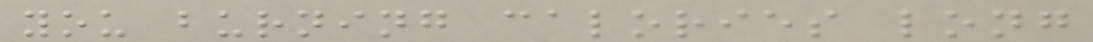you burning calories long
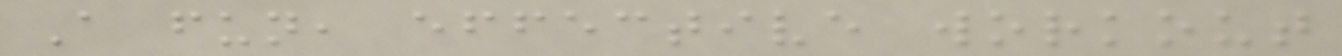A fun, effective workout
